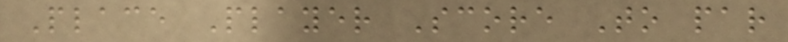Place Player Score To par
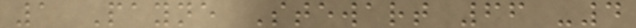1 Payne Stewart 66 -4
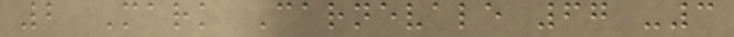2 Mark Carnevale 67 -3
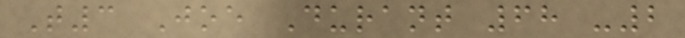T3 Joe Durant 68 -2
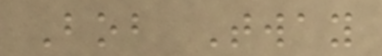Bob Tway
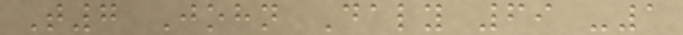T7 John Daly 69 -1
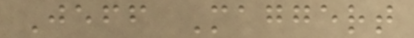Jeff Maggert
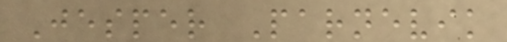Jesper Parnevik
